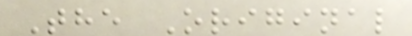The Original
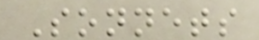Sonnets
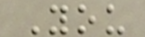You
